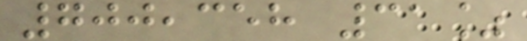700,358 31%
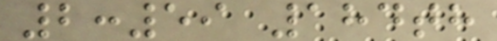2:59 184th
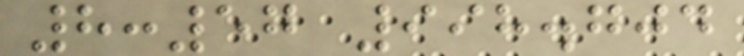8:57 998.704
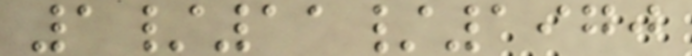1/11/1970
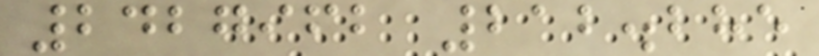2427962 212.285
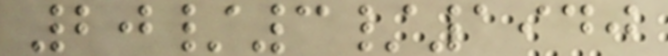20/3/1940
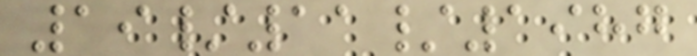19/11/1987
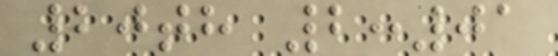20th 2:01
